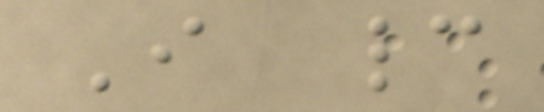I cannot
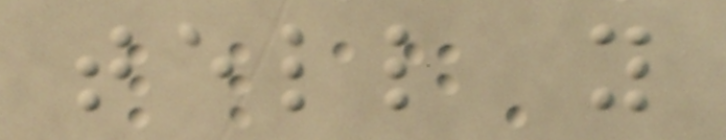tell you
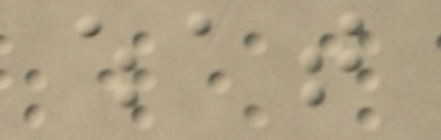what
